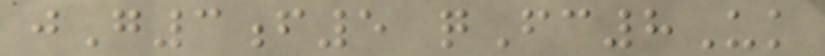jG3f5 qFc8Uk
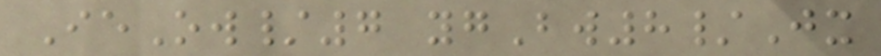IeOw/7 ygBw8/Jx
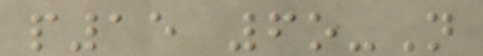p15 6o-N
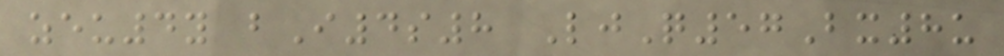zeu4y bI4s8 LjQ57Bx8u
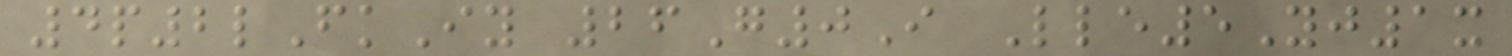4p2lFkIy 26G0I Lle5Yj1x
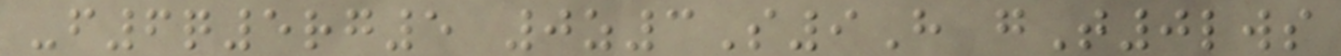-f6q5rg5 0z3S9H gT0lws
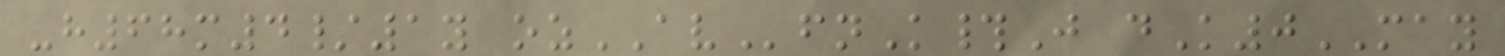-h68m4/1y ozAVfnK#J dK0MAY
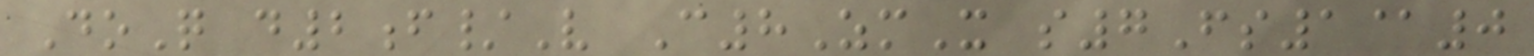DoQ d2f/V C8ZmX s7Fs1@0
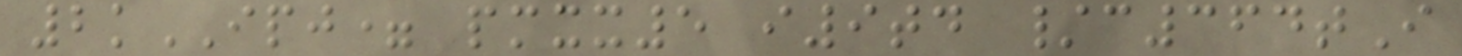2kIPJ= pmxx5 i9td /c364tI
